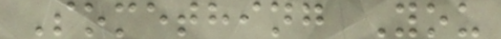Something You
